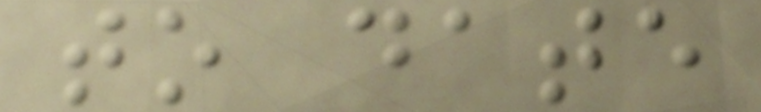to date
